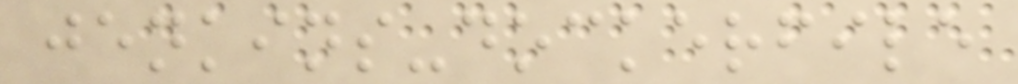jenkins-dockerfile
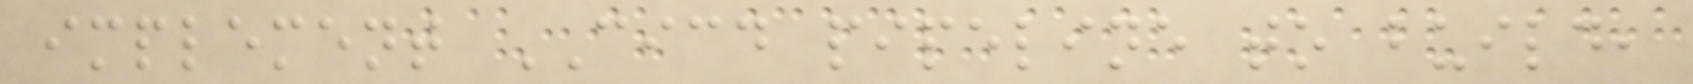implement CICD pipeline to build,
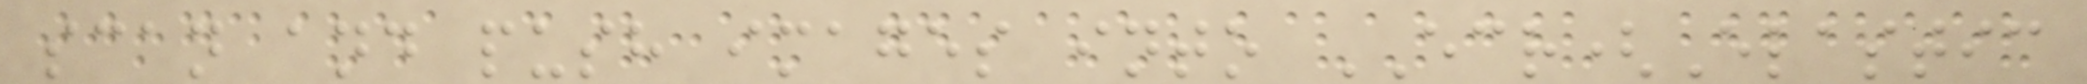scan and push images into ECR(Elastic
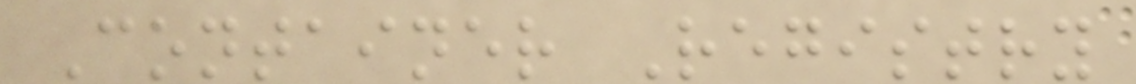Container Registry
